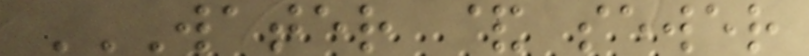WATER & SEWER
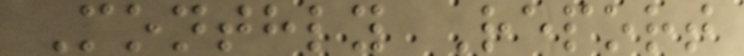Monthly Report
